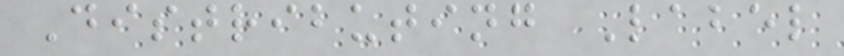Distributing Label
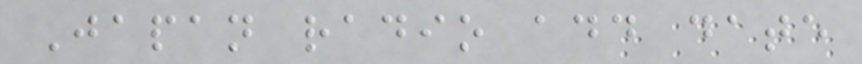Japan radio add date
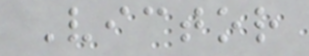Victor
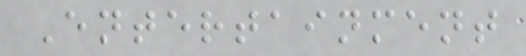Entertainment
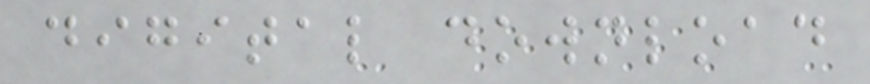digital download
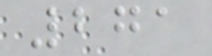271
